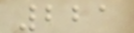221
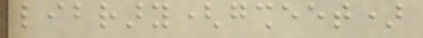library(gsheet)
